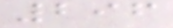296
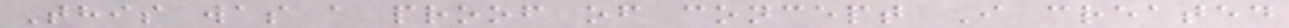This was a proof of concept I created
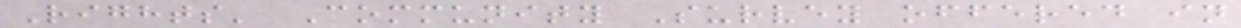Rights' Community Survey offered in
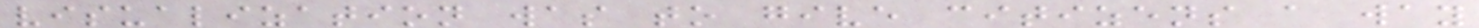visualization was to give citizens a way
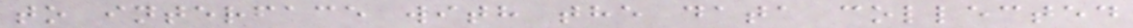to interface with the data collected
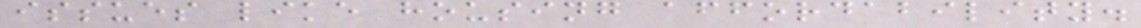issues like housing affordability.
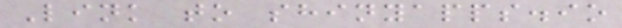Link to shinyapps.io
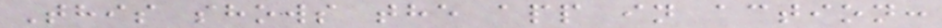This shows the app in action:
